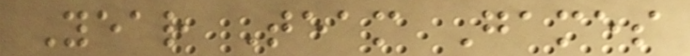Year Team Games
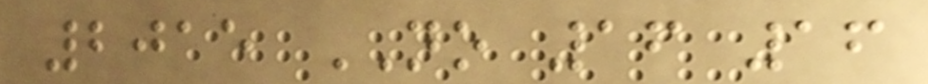2015 NO 16 16
